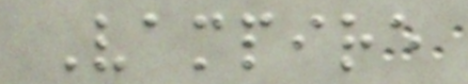Vampire
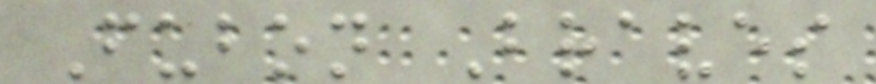Fubon Braves
